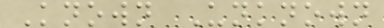Known Unknown
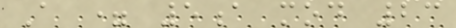A = 5a mod 23
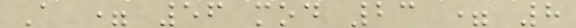A = 56 mod 23 = 8
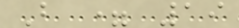B = 19
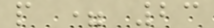p = 23
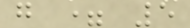g = 5
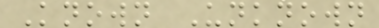Known Unknown
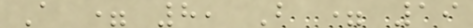A = 8, B = 19
